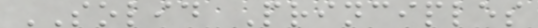SOLID Principles
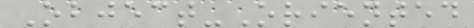Object-Oriented
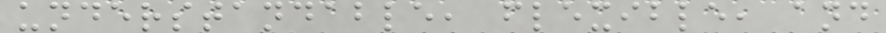understandable, flexible, and
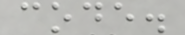code.
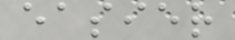easier
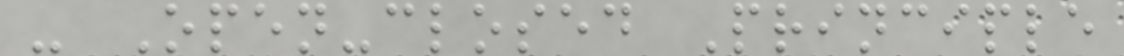- Open-closed Principle
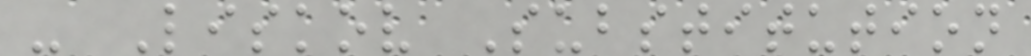- Liskov Substitution
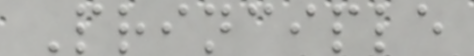Principle
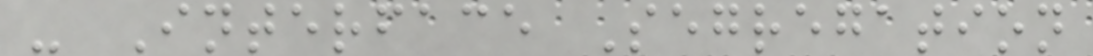- Interface Segregation
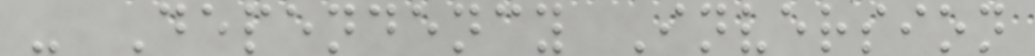- Dependency Inversion
